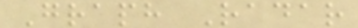Graph Radar
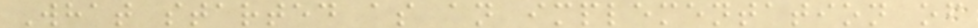What started as an implementation of
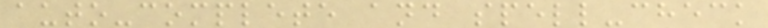auto-complete and spell-check
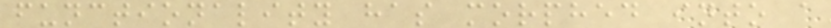functionality has morphed into a
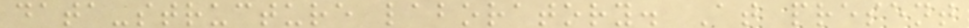data-structure laboratory. At present
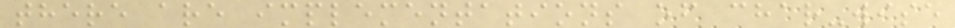there are implementations of char-wise
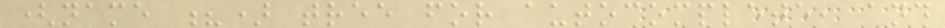(name ?) tree for autocomplete, and
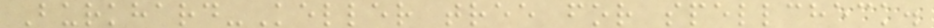Burkhard-Keller tree for spellcheck.
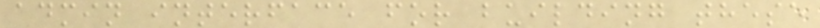admin interface for building these
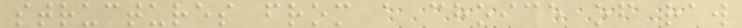structures from a choice of raw
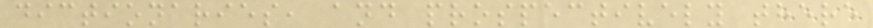dictionaries, and prospectively there
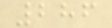286
